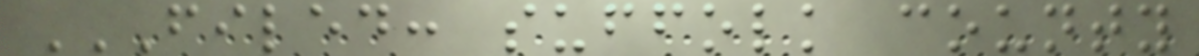FILED: SUFFOLK COUNTY
